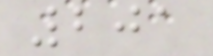201
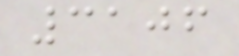3106
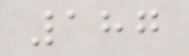187
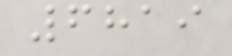6819
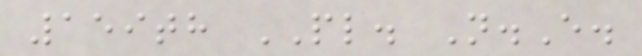159th PL. N.E.
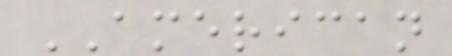AMERICAN
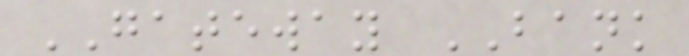GATEWAY BANK
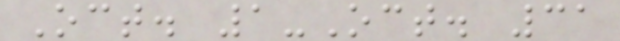Oct. 1-Oct. 31
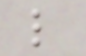l
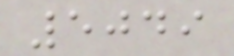5049
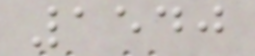1540
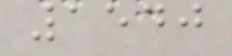1540
